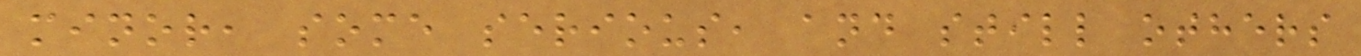minor, some serious, and still others
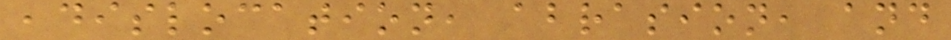,dislocation, abrasion, and
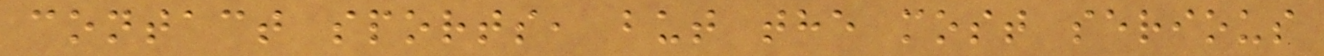contact sports, but the most serious
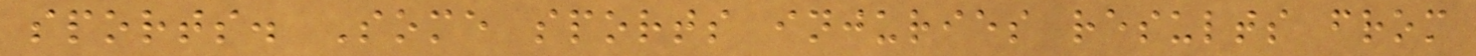sports. Some sports injuries results from
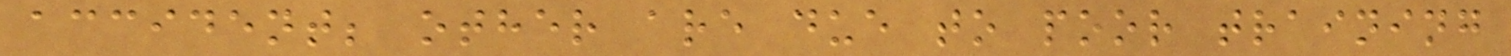accident; other are due to poor training
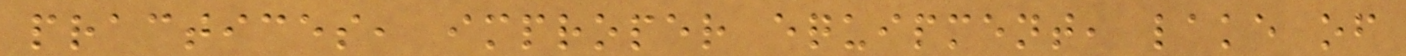practices, improper equipment, lake of
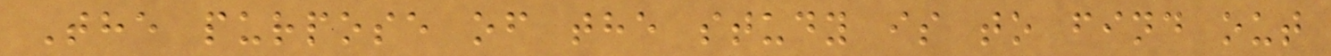The purpose of the study is to find out
